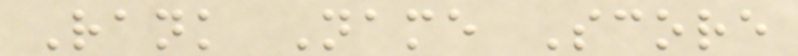Rank Name Score
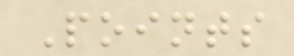Points
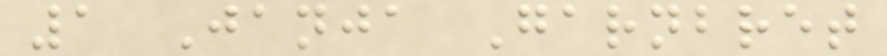1 Janja Garnbret
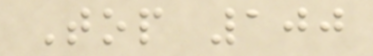Top 100
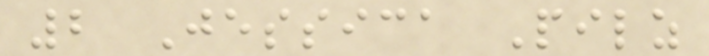2 Jessica Pilz
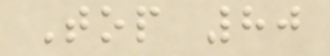Top 80
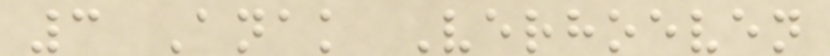3 Anak Verhoeven
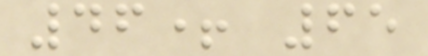46+ 65
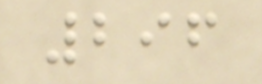296
